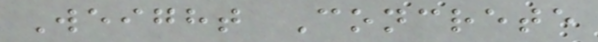Weight Concrete
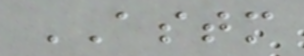ASTM
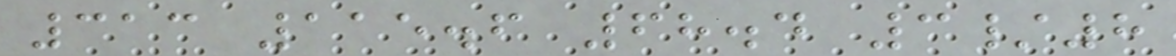313 115.6 68.4 3/8
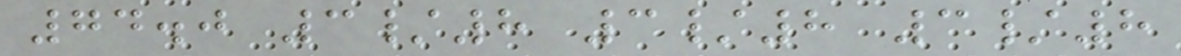74.0 3/8 3/8 3/8
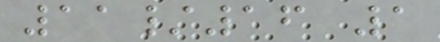11/16 1
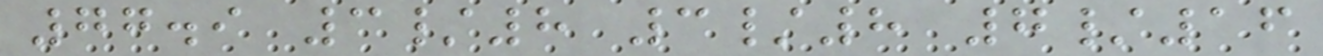77.9 3/8 3/8 7/16
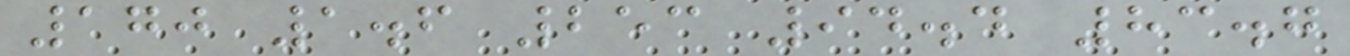170 1.6 253 94.4 83.7
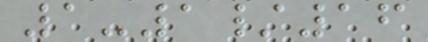1-1/16
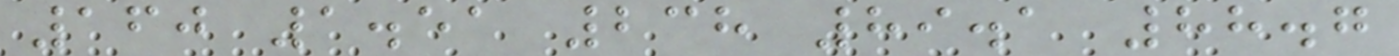160 1.51 238 89.1 88.7
